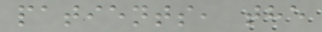patients, the
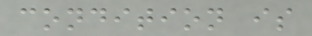condition is
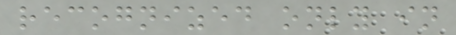recognized only in
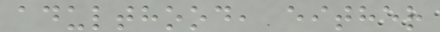adulthood, either
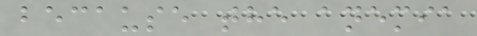because the anemia
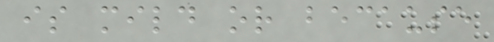is mild or because
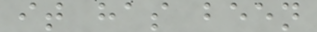it has been
